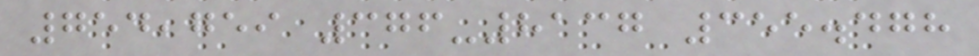754,759 376-8137 355.478
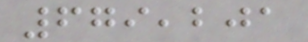679,201
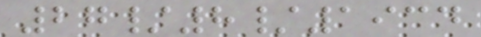27/8/1934
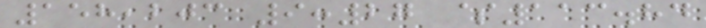158,203 9:27 $113.84
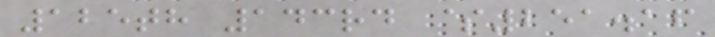125th 143rd $251.16
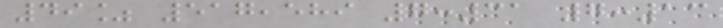49% 517,589 7:31 7:13
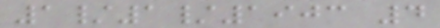1/1/1903 4
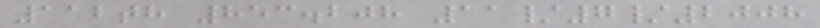112th 853.208 11/7/2008
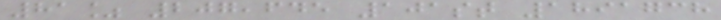81% 207,645 101st 1891738
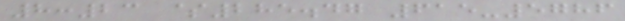8:23 $285.47 615-5786
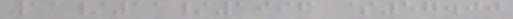11/11/1996 $57.00
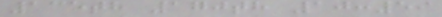135th 170th 10:59
